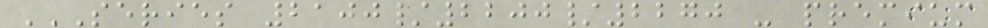SERIES 2100/2200/2270 - PREMIUM
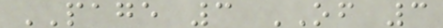PAGE 3 OF 3
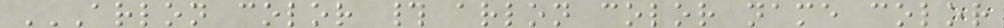ARLON COLOR # ARLON COLOR NAME COLOR
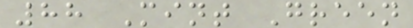88 Mint Green
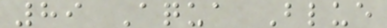89 Aqua Blue
